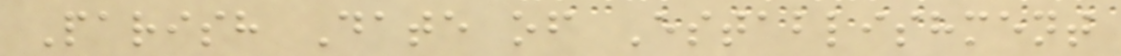Parish Date of Establishment
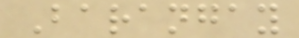Barangay
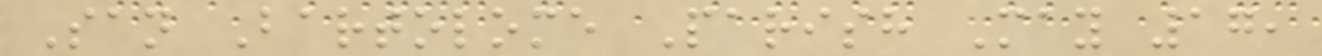San Bartolome Parish May 17,
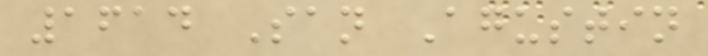1614 San Agustin
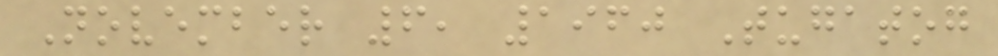November 6, 1960 Tugatog
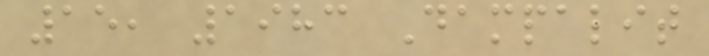15, 1983 Dampalit
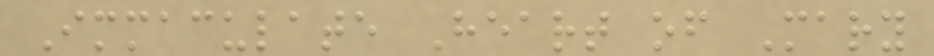Immaculate Heart of Mary
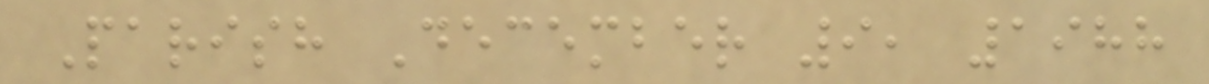Parish December 9, 1988
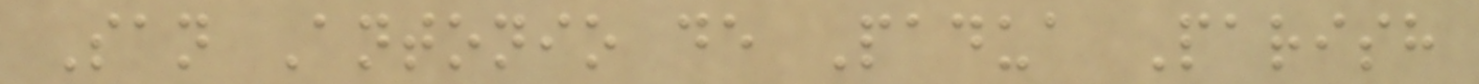San Antonio de Padua Parish
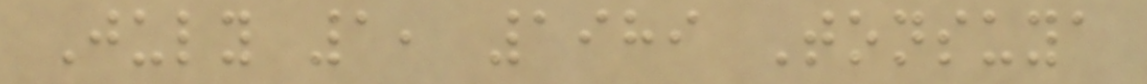July 1, 1989 Tonsuya
